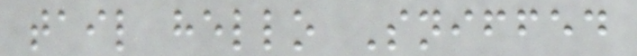tail hello Sniffed
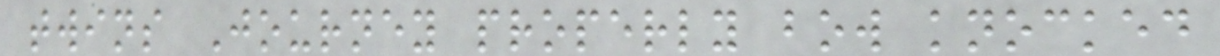twins Journey properly bow knocked
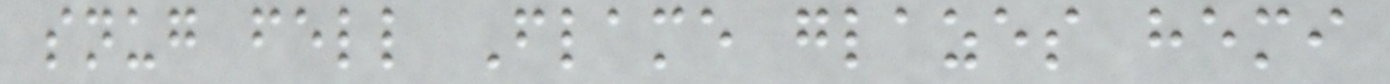snug fell Flame glazes hemi
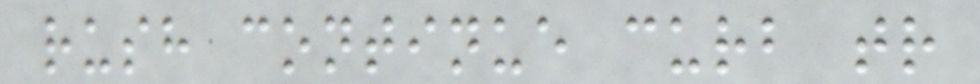rush continue curb tr
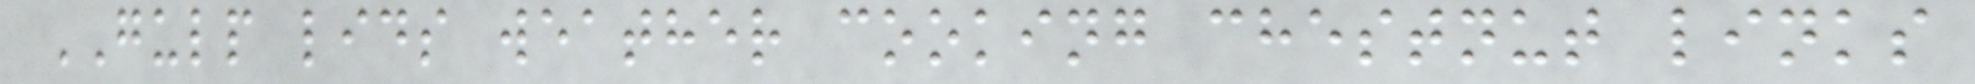GULP lids weather cooking chestnut links
